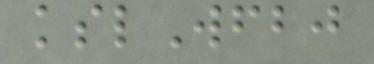kslWfbj
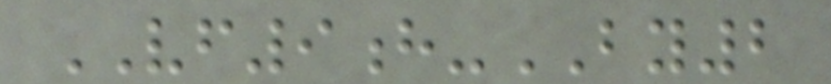VF9h-BY2
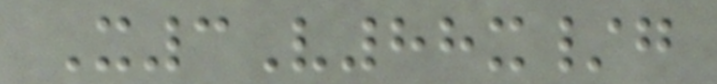X3V88x/g
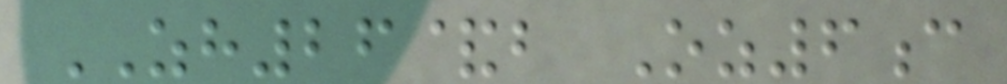ZH26&b Oz6c
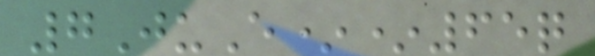7JuE**65q
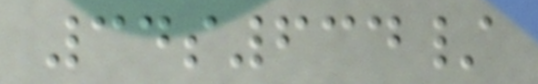34s634/
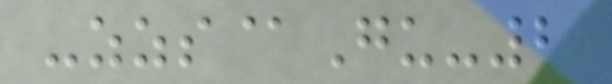-zzs@Gu-2
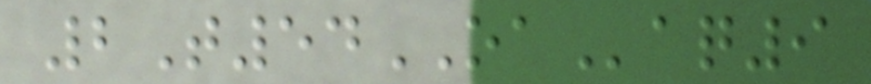2T54OAaq9
